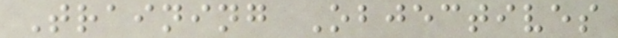Training Objectives
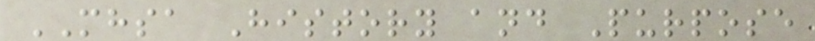MHSA History and Purpose
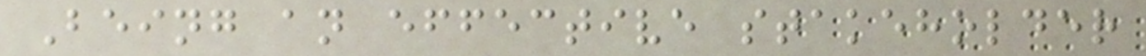Being an effective stakeholder
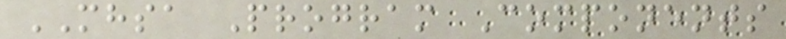MHSA Program Components
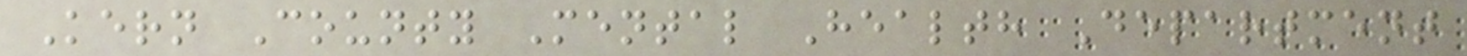Kern County Mental Health Department
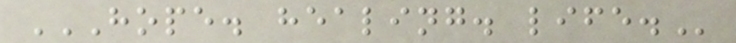HOPE. HEALING. LIFE.
